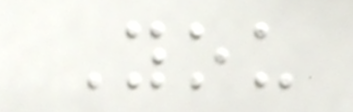You
